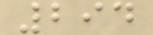294
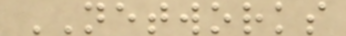NETWORKS
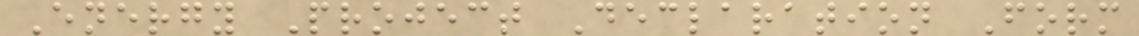Energy Project Declaration Form
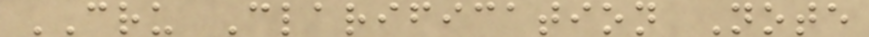CRU Clarification Note
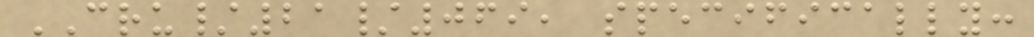CRU/21/069, specifically:
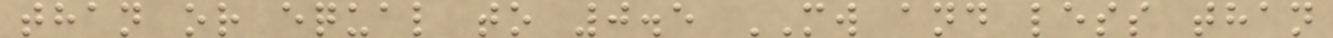than or equal to 0.5 MW and less than
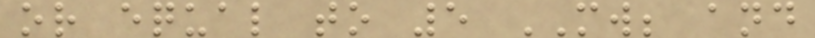or equal to 5 MW; and
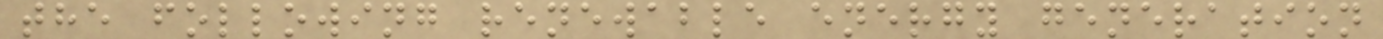the following renewable energy generation
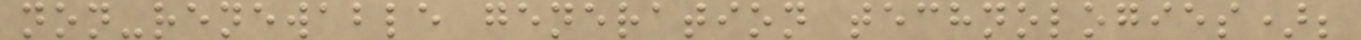non-renewable generation technologies);
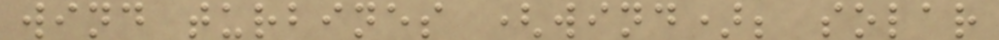wind turbines (wind); solar
